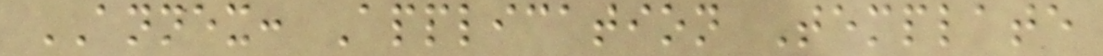ANNEX: Application Template
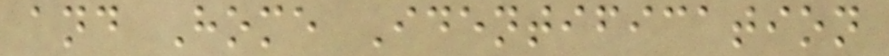and Home Identification
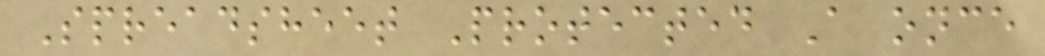Spreadsheet Protected A once
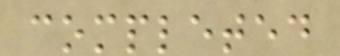completed
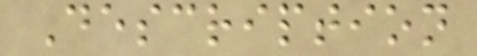Description
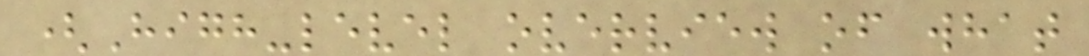(High-level overview of what
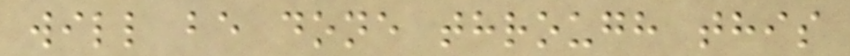will be done through this
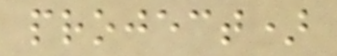project)
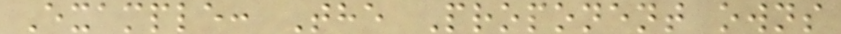Example: The Proponent owns
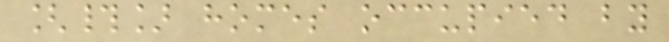[#] homes occupied by
